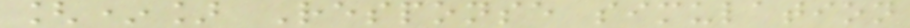[*] Response simulation
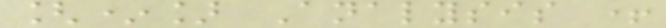[*] Analysis +
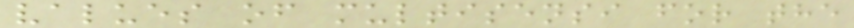values of multisensi for the
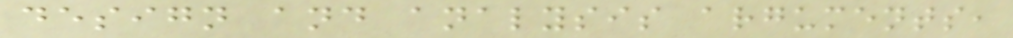design and analysis arguments,
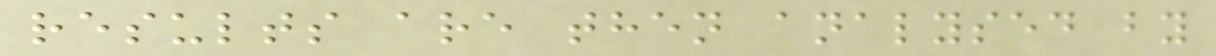results are then analysed by
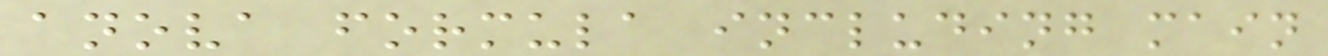anova formula including main
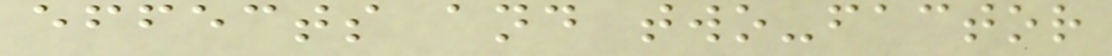effects and two-factor
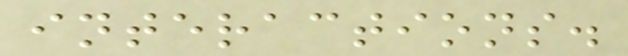interactions.
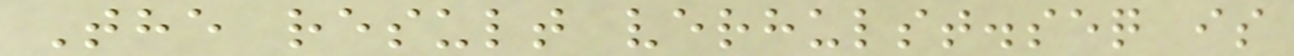The result verhulst.seq is
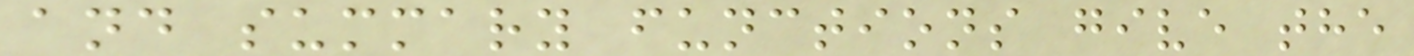and summary functions give the
